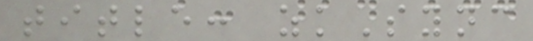title: zkSync
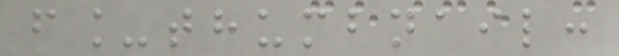f_thumbnail:
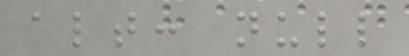alt: null
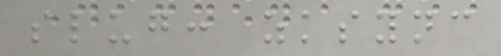slug: zksync
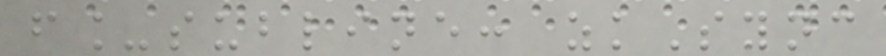f_subline: zkSync
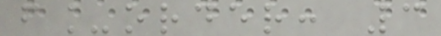f_order: 3
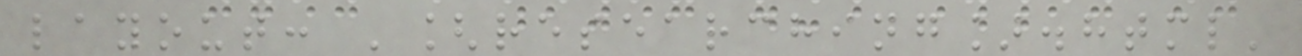layout: '[researching].html'
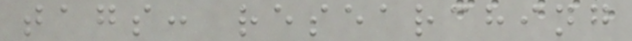tags: researching
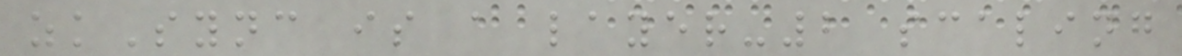zkSync is a layer-2 scaling
